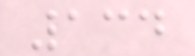134
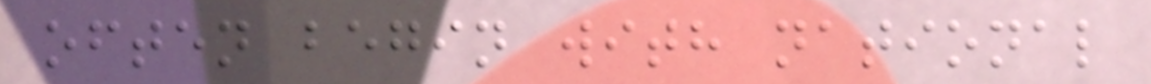often begin with national
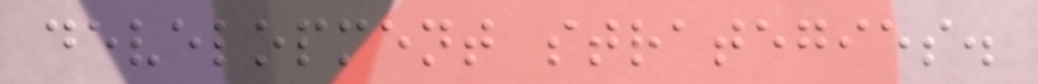development strategies.
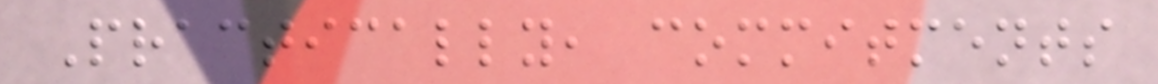Practically, commitments
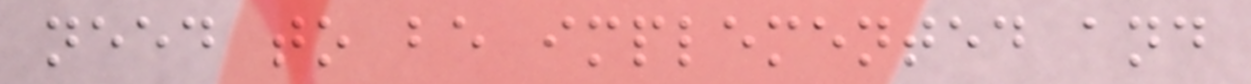need to be implemented and
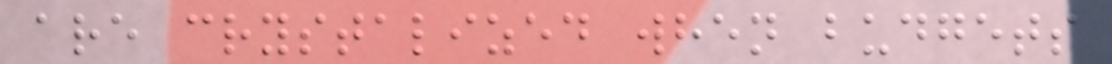are crystalized when budgets
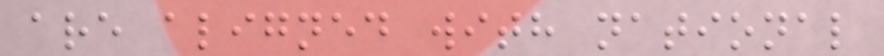are aligned with national
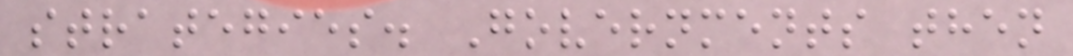strategies. Governments then
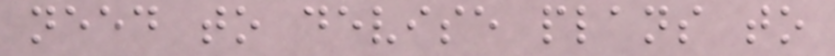need to devise plans to
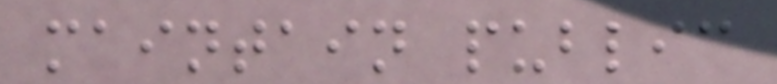maintain public
